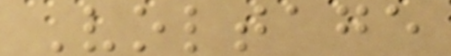Voltage
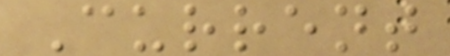Current
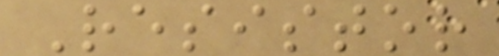Resistor
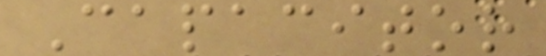Capacitor
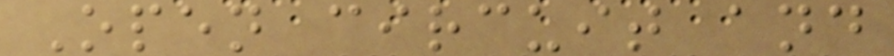Open circuit and
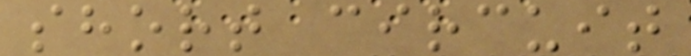short circuit
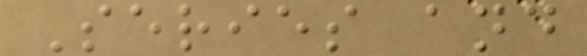Series and
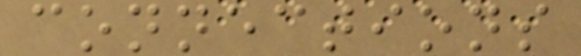connections
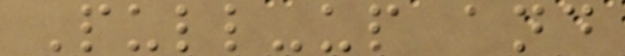Pull-up and
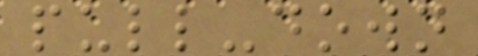pull-down
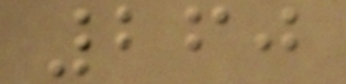260
